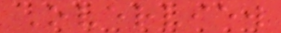Overview
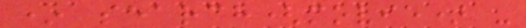* search(movie) -
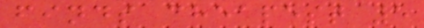finds cheapest 5
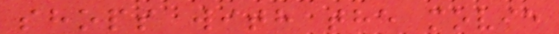shops with the movie
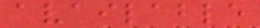available
